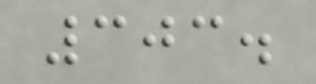303.
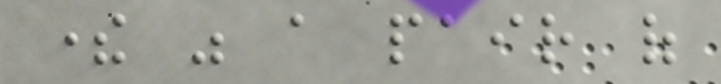there was a pair of
